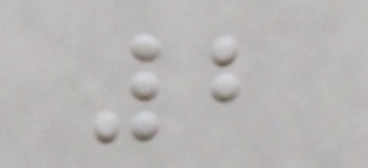2
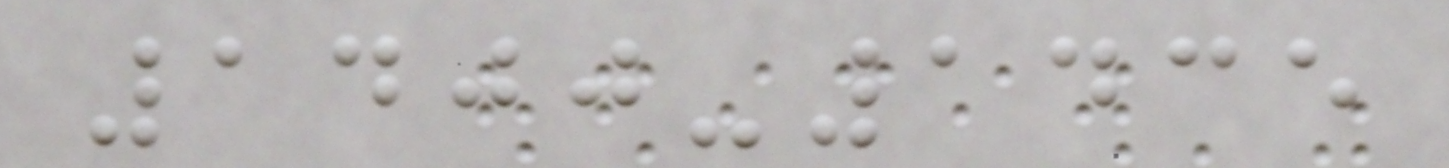1400-1435
